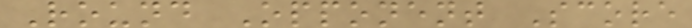Round Opponent Score
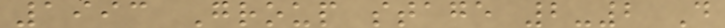1993 Group stage 2-2 D
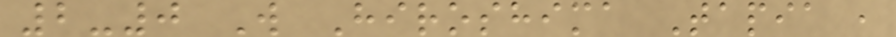2-0 W Hiroshima Tapia ,
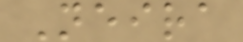Neira
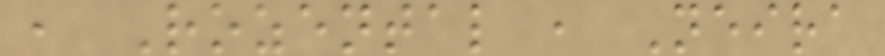, Rozental , Neira
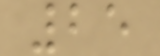25
